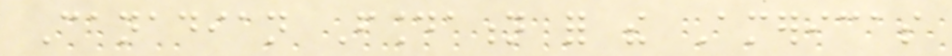Canadian Foundation for the Americas
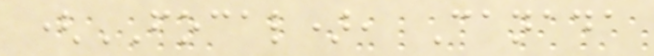(FOCAL), Canada
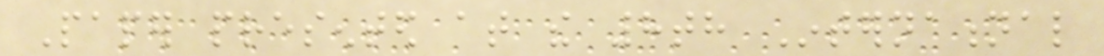Paper presented at the 8th International
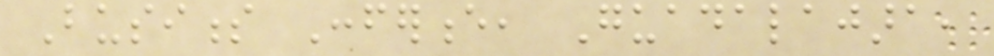Business Conference, Guadalajara,
